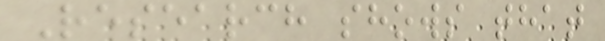Research shows that
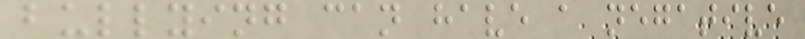bullying can have a negative
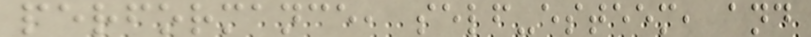performance, self-esteem, and
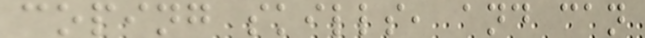coping skills, and can
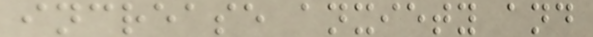increase anxiety and
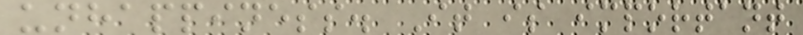unhappiness. It is important
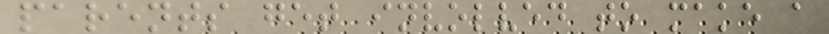parents get involved to make a
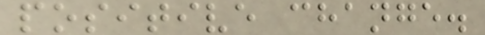positive change.
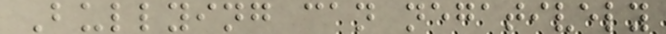Bullying can negatively
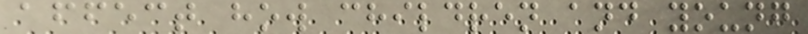affect how children and young
